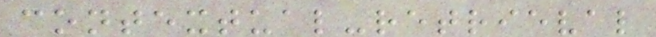contextual-retrieval
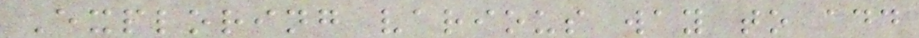Exploring various way to add
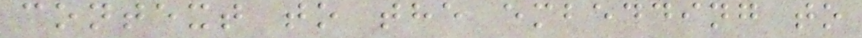context to the embedding to
